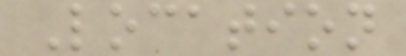Location
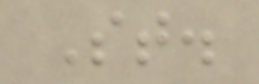St.
